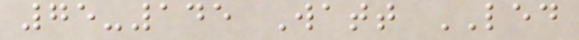75-145 Watt LED
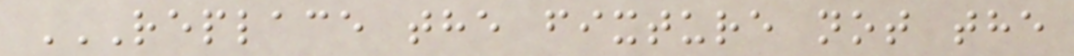REPLACE THE FIXTURE NOT THE
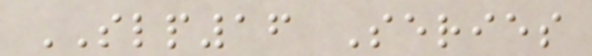SLP16 Series
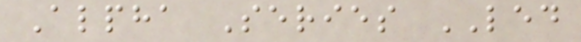Alpha Series LED
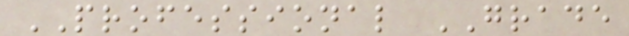PROFESSIONAL GRADE
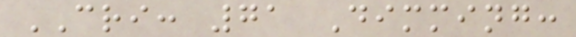CRI: 71 Dimming:
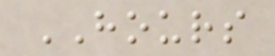HOURS
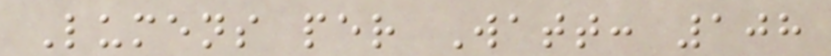Lumens per Watt: 108
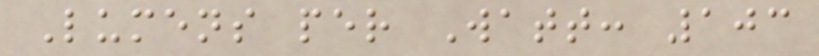Lumens per Watt: 103
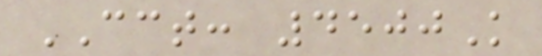CCT: 4500K
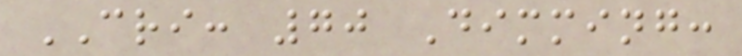CRI: 70 Dimming:
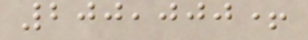200,000+
